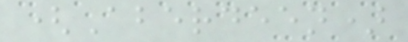(Aberdeen)
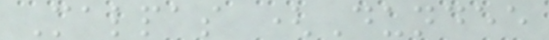Malpas (Dundee
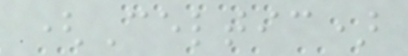(Celtic)
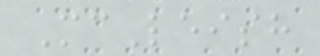McLeish
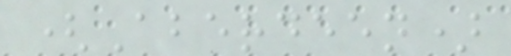(Aberdeen)
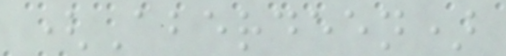(Aberdeen)
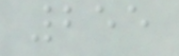255
